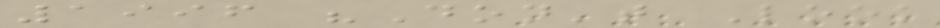1996 "Don't Look
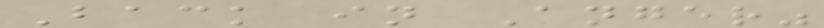Back in Anger"
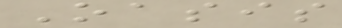Oasis
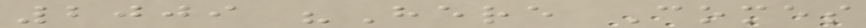2009 "Here Comes
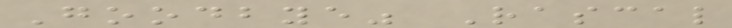Goodbye" Rascal
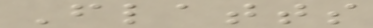Flatts
